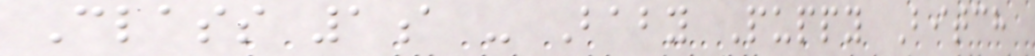Class 1a - Baby Puppy Bitch
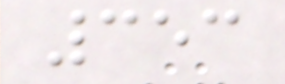353
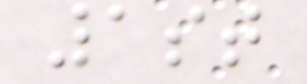1st
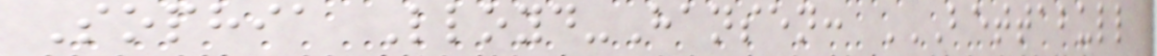Sophia Lloyd-Hansen: BETTABULL
